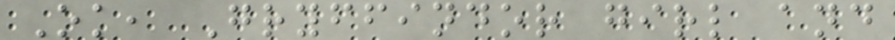Ok, Gryffindor girl and
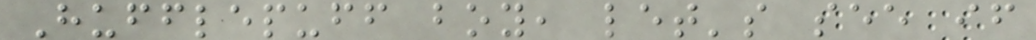Hufflepuff boy, let's see if
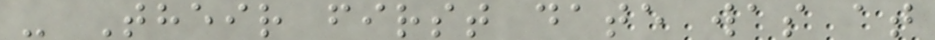- Their first date was at
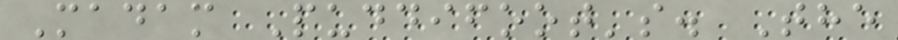Madam Puddifoot's. The
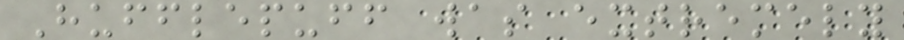Hufflepuff was extremely
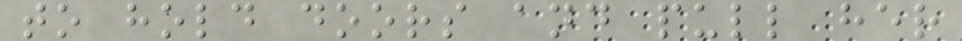to hold doors and pull her
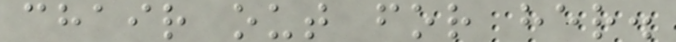chair out for her.
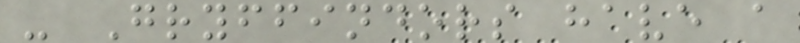- Gryffindors have a
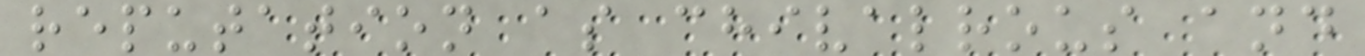reputation as chivalrous and
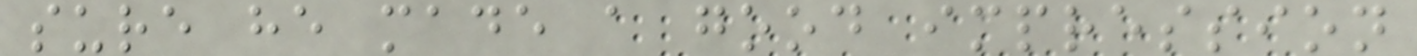sure he made a good impression
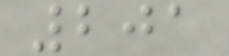201
